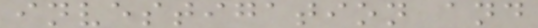investigation and
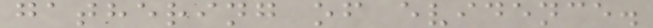gathering of evidence.
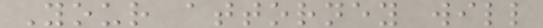Your attorney will
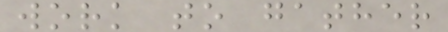work to gather
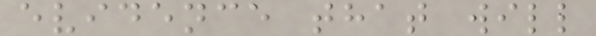evidence that will
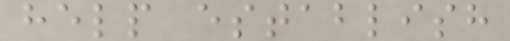help establish
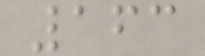163
